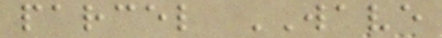parcel WAVE
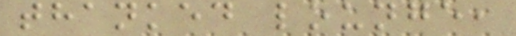thanked lounge,
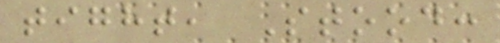tight, Stood:
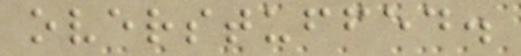overstuffed.
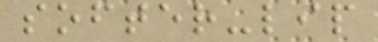softer-lip
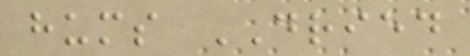hums DRIED
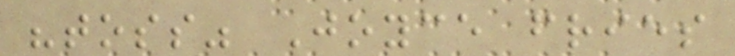"toss" Joyce fries
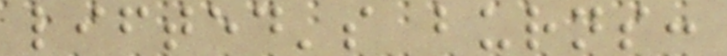lifted's burns:
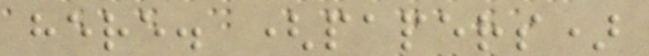here. (papers)
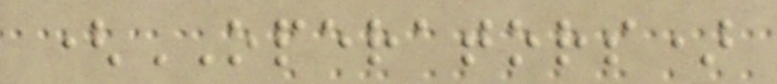(OPERATORS)
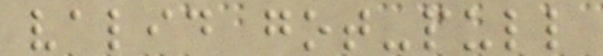valid got-pull
